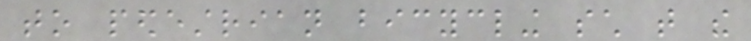to pedestrian bicycling such that the
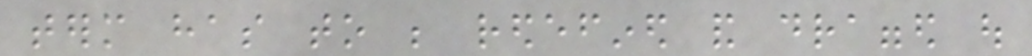term has to be redefined and dragged out
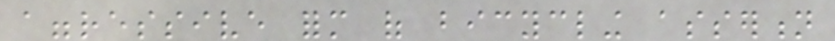aggressive form of bicycling assertion
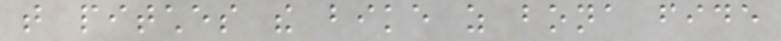that pitches the bike as bona fide
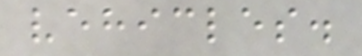vehicles.
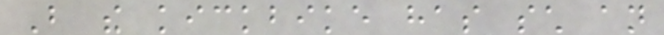But the kickbike has such an
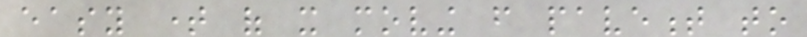easy time of it moving from pavement to
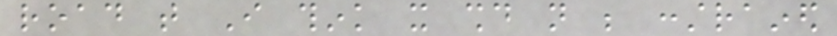road that I think it should not be constrained
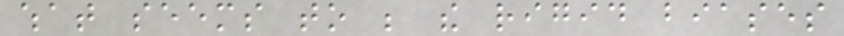what seems to be the rigid biases
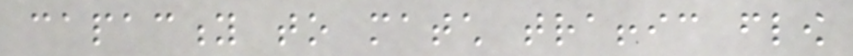capacity to match traffic flow
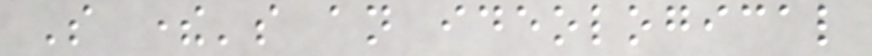So there's an ideological
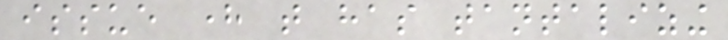issue here that has tantalizing
